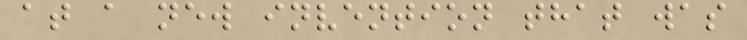at a new invention that was
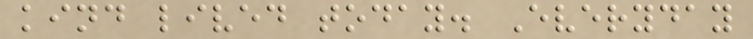kind lived today. Everyday
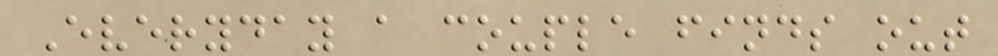Everyday a couple finds out
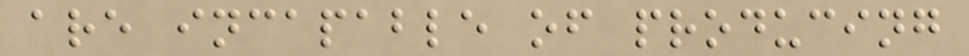are incapable of producing
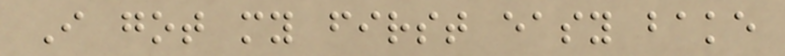I got my first easy bake
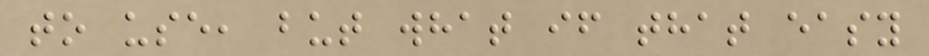to use, but what if that easy
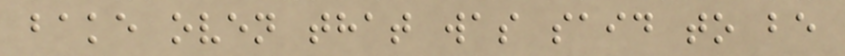bake oven that was said to be
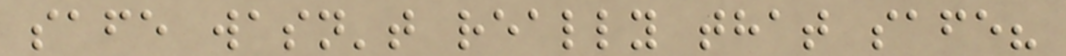safe wasn't really that safe?
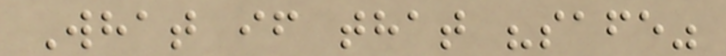What if that "safe"
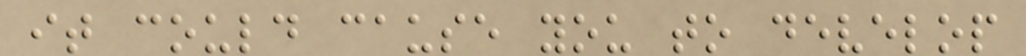it could cause you to develop
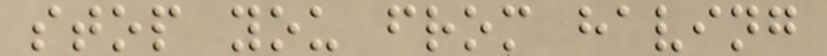stop you from having
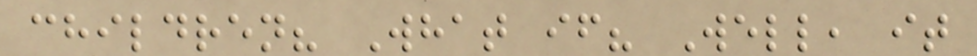children? What if? Well, it
